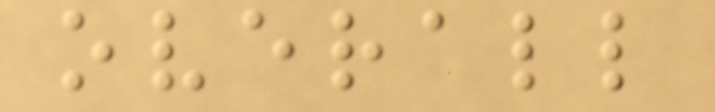overall
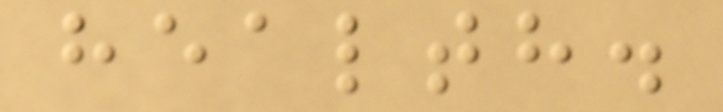health.
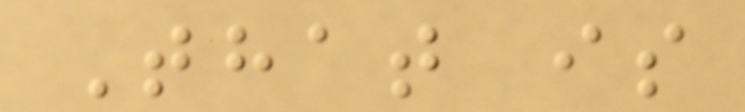That is
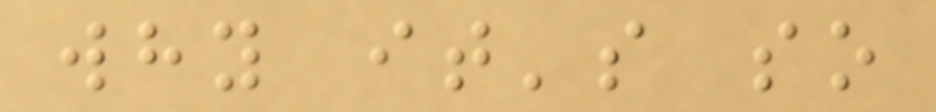why it's so
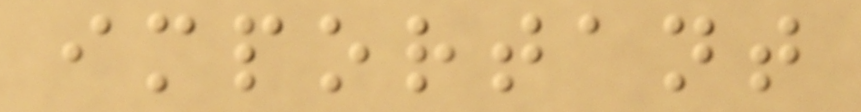important
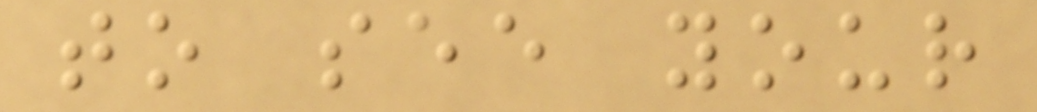to see your
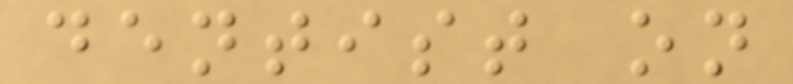dentist on
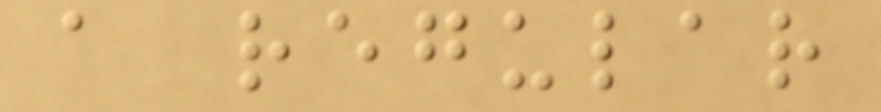a regular
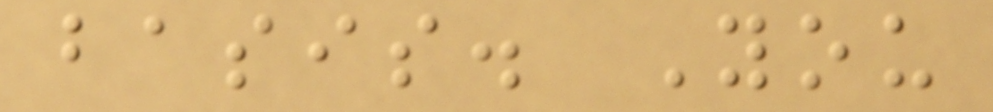basis. You
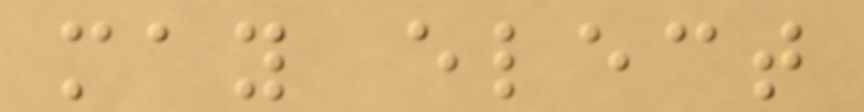may elect
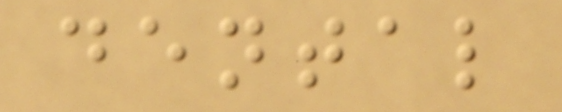dental
